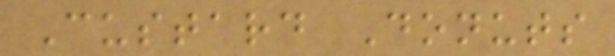Custard Donuts
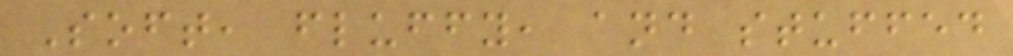Soft, fluffy, and stuffed
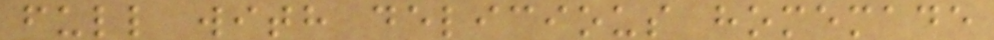full with delicious homemade
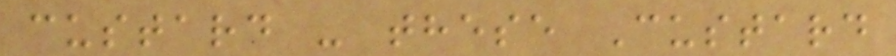custard - these Custard
